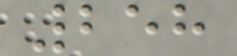258
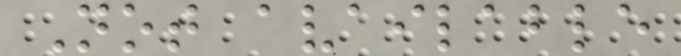Not available
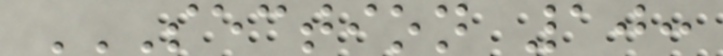SECTION 10:
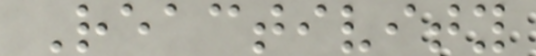Reactivity
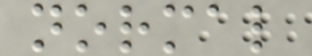normal
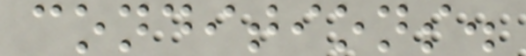conditions.
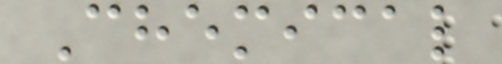Chemical
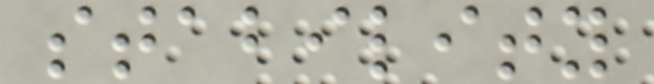stability
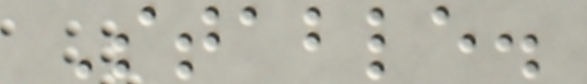Stable.
